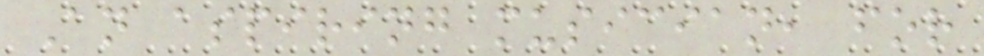An aspiring musician, for
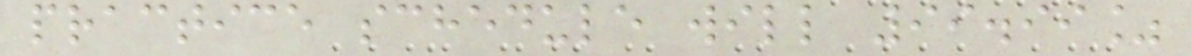practice schedule will 99.99%
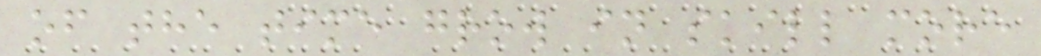of the time grow in skill more
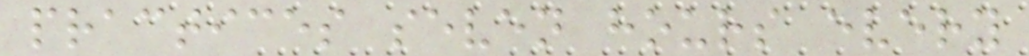practices seven hours every
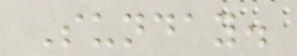Sunday.
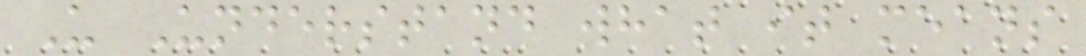U Understand what it means
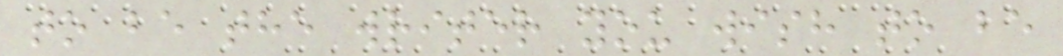to be the writer you wish to be
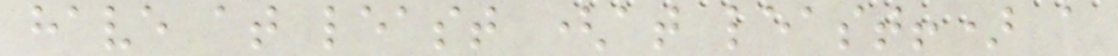have at least (at least!) a
